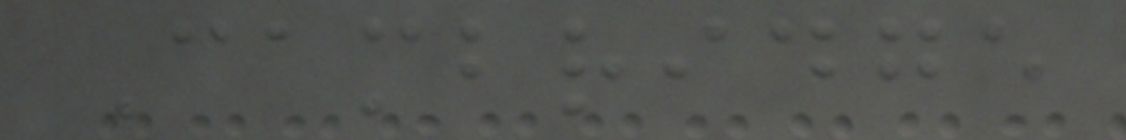Cambridge
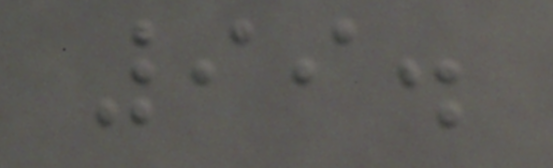99.
